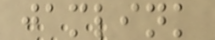jamlink
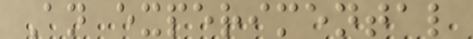An experimental
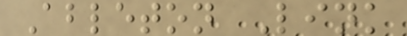Ableton Link
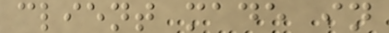client made in
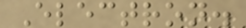Electron.
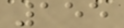155
